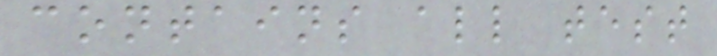contains all test
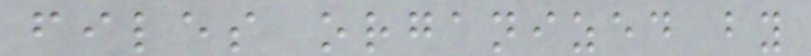files organized by
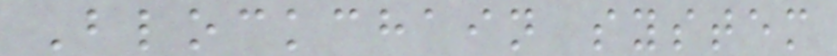Blockchain system
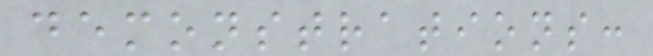demonstrations:
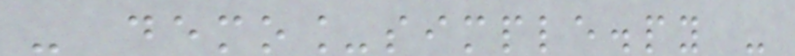- demo_simple.py -
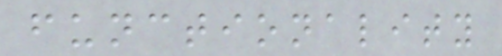functionality
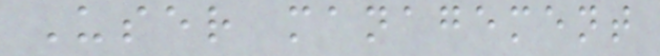User management
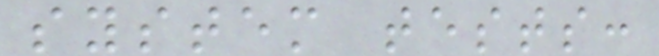system tests:
